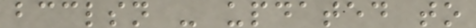bcclsn - updated to
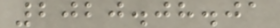2020.08.01
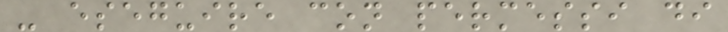- eseguire con permessi di
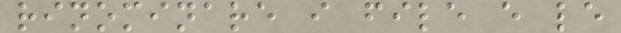rinominare i file e le
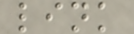link
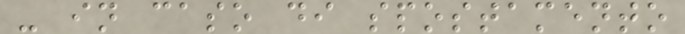- in caso di spostamento
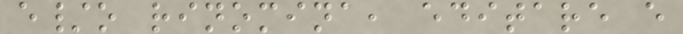e/o rinomina, editare e
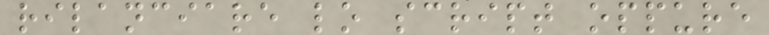rilanciare lo script oppure
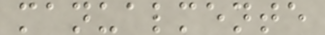manualmente
